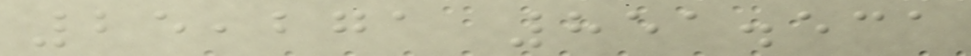25,271 851.531
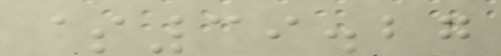$39.27
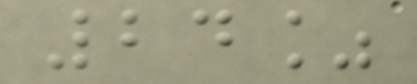24%
